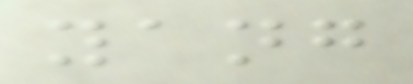yang
